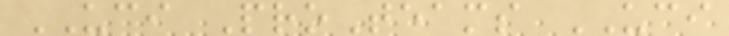UCI ProTeams UCI
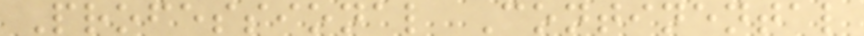Professional Continental
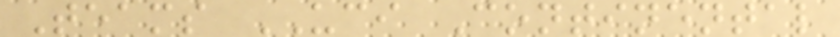Teams UCI Continental
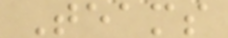Teams
